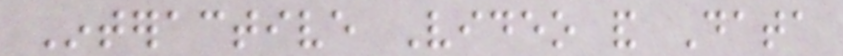Interactive Video and Data
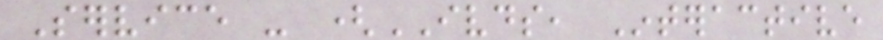Service - (IVDS, Interactive
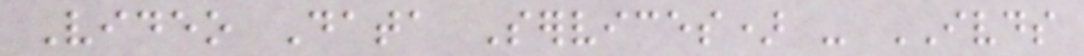Video Data Services) - IVDS
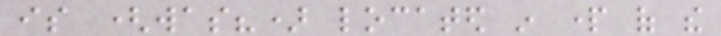is (was?) located in part of the
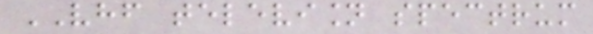VHF television spectrum
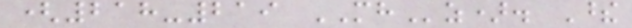(218-219 MHz). These
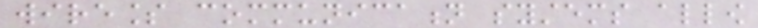wireless communication systems allow
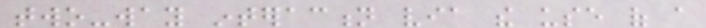two-way interaction via the use of a
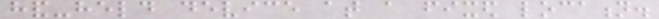hand-held device at a fixed location.
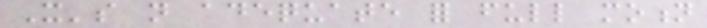It's not adequate for full motion
